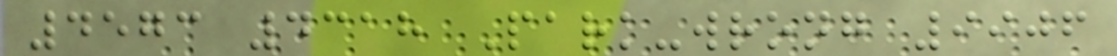4573 4318 Park-wrong 9906
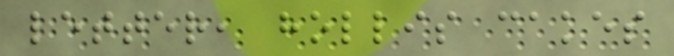letter, hollis cakes
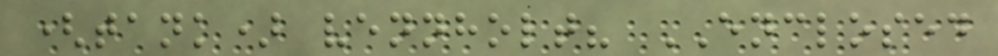(tank) vennholt? ENCLOSED
